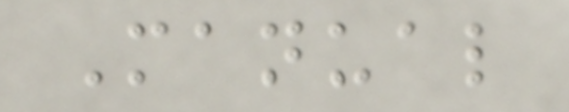Manual
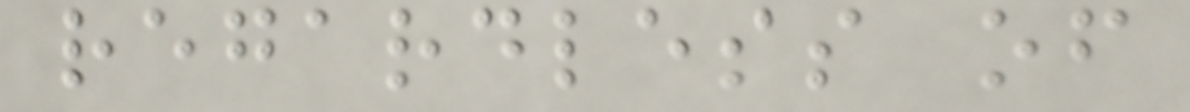regardless of
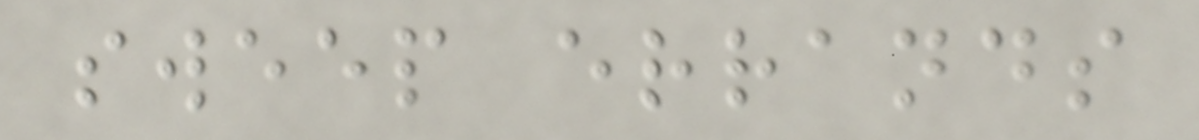sweep errands
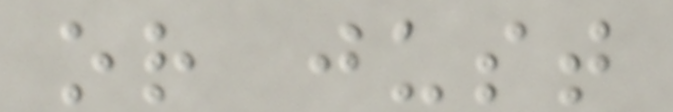or just
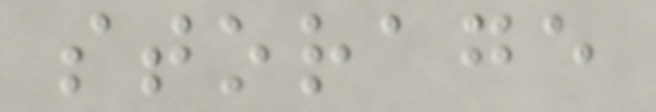storage
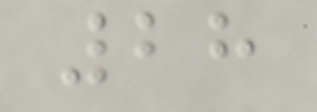28
